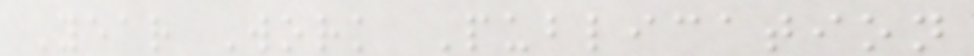Year Work Publication
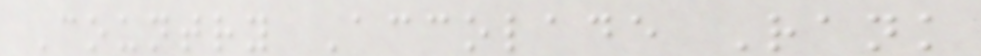Country Accolade Rank
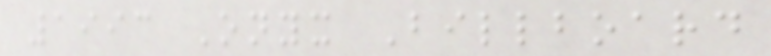1993 Onyx Billboard
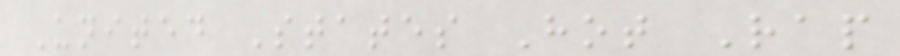United States Hot Rap
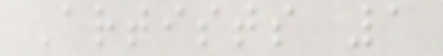Artists 1
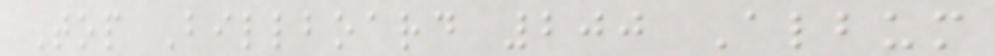Top Billboard 200 Album
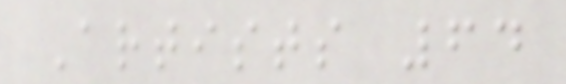Artists 64
